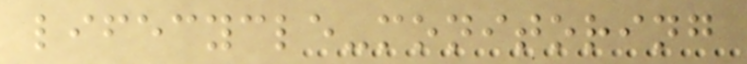lifecycle-monitoring
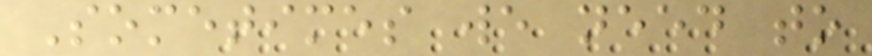Sometimes we need to
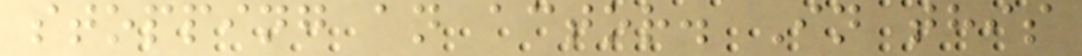stopping an actor. In this
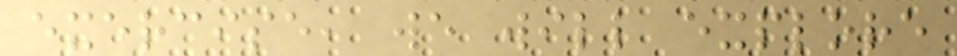exercise, we will explore
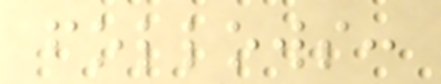follows:
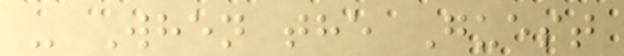- When the Guest
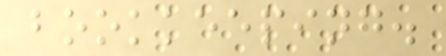bookkeeping.
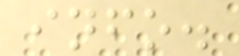info.
